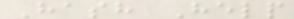Hash Help
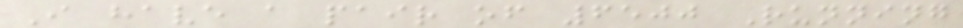I have a pair of 6500 Running
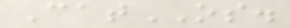CatOS.
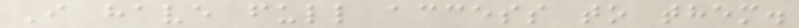I have full access to them.
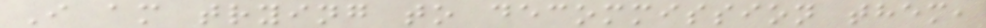I am trying to decommission them,
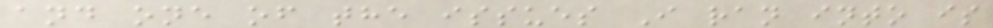and one of the issues I ran into is
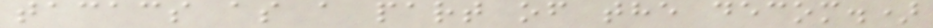tacacs as a part of the decom.)
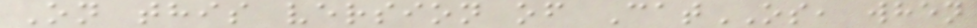On this version of CatOS, when
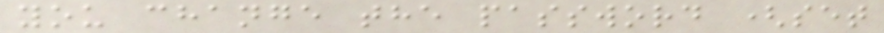you change the password (set
